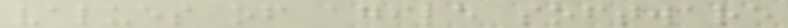values of agile software
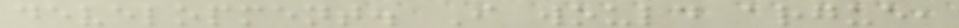development. I would argue,
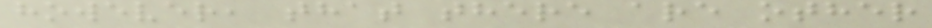however, that there are other
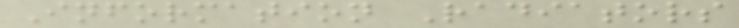Information Radiators
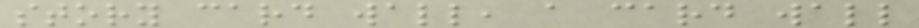story card wall, a card wall
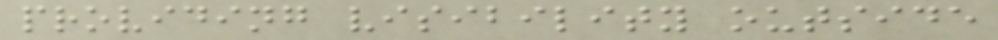providing visibility outside
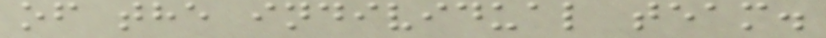of the individual team.
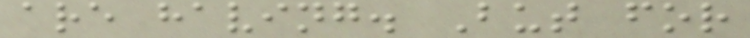are having. But for
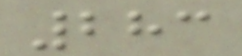283
